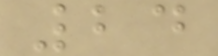24
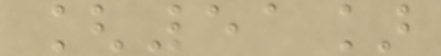[51]
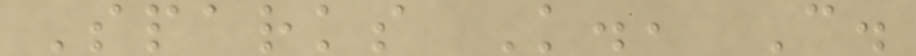Sparks K., C.
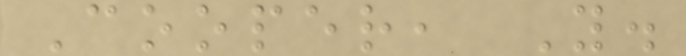Cooper, Y.
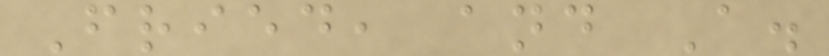Fried, and A.
